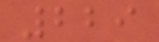229
